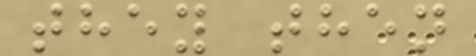they then
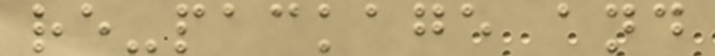re-package and
